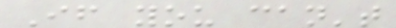If you can't
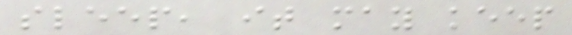sleep, it may keep
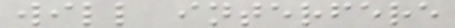will interfere
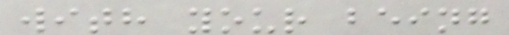with your being
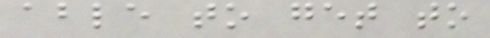able to get to
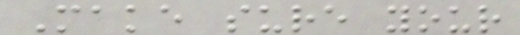Make sure your
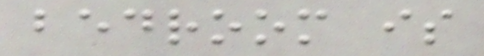bedroom is
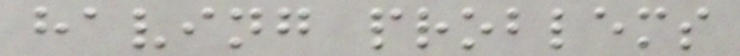having problems
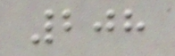208
